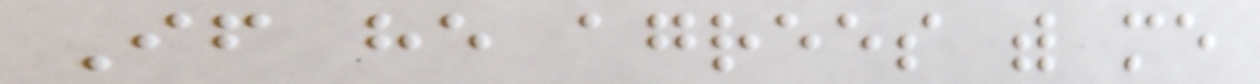If he agrees with me
